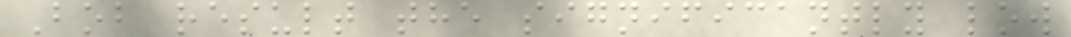Bob result the significantly low
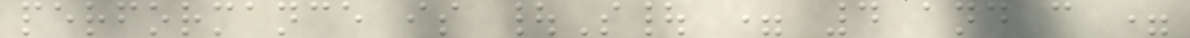performance is |S| = 4 and c =
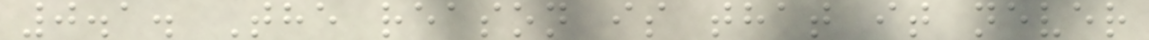0.1. The reason is that it never
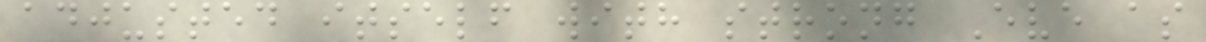adjusted itself with strong Eve as
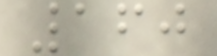160
